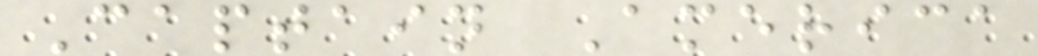Captain America
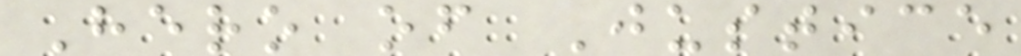Hero of Justice
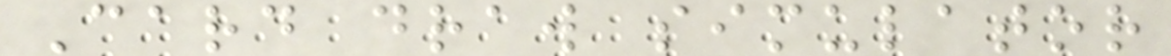Card draw simulator
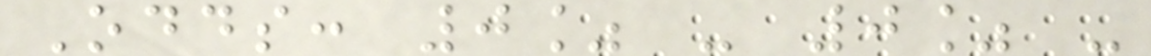Odds: 0% - 0% -
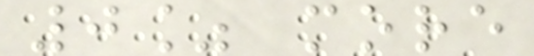0% more
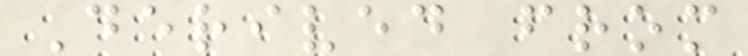Derived from
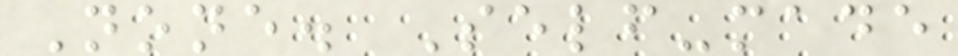None. Self-made
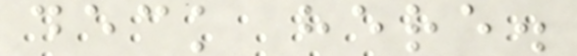deck here.
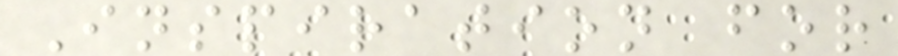Inspiration for
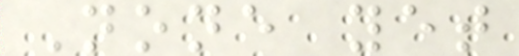None yet
